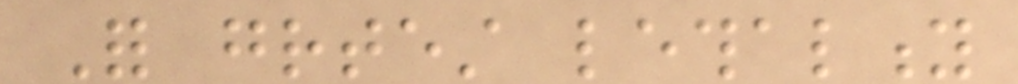For greatest lethality
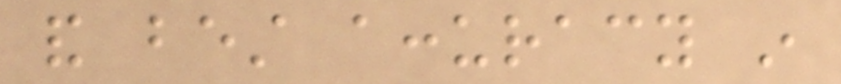and best accuracy in
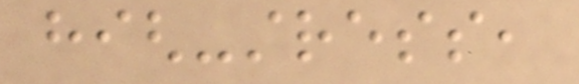high-stress,
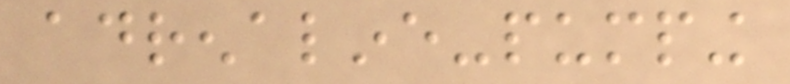adrenaline-pumping
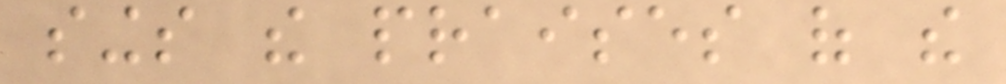sings the praises of the
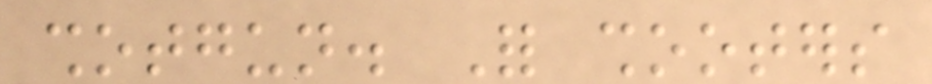shotgun. For shooters
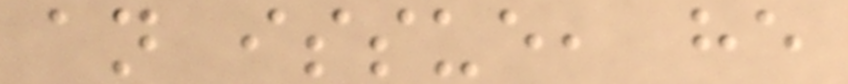an issue, he
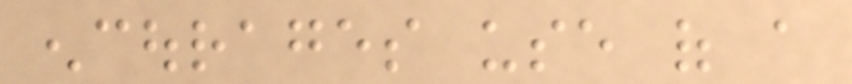encourages use of a
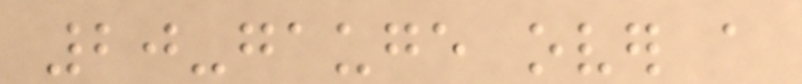20-gauge over a
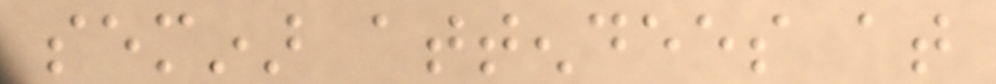seminar attendees at
